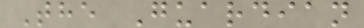The Guardian
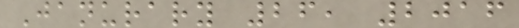Janurary 26, 2016
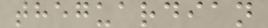theguardian
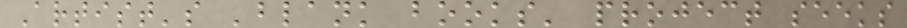Artist's 'blank books' project seeks
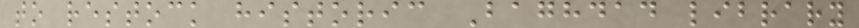to restock historic Baghdad library
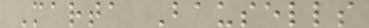Marta Bausells
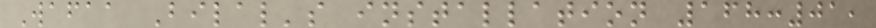Wafaa Bilal's installation 168:01,
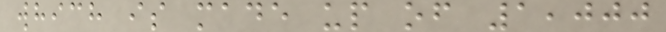which is made up of 1,000
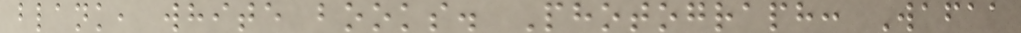blank, white books. Photograph: Wafaa
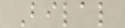Bilal
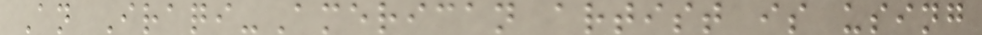An Iraqi-American artist is using
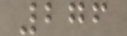276
